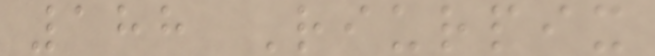188 Riurpix
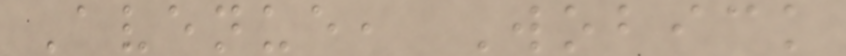Avenue, Wobick
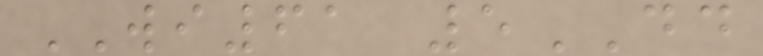WI61 5DD
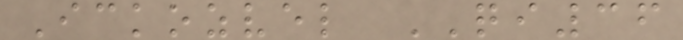Ickozvel QI36
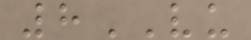8VU
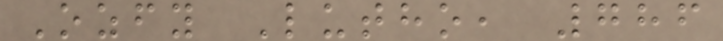Ozfy Lutho, 786
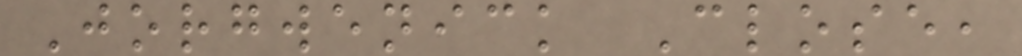Jorgwenick Close,
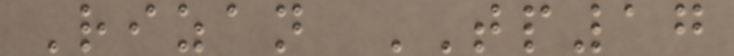Rizan TP17
